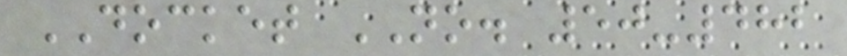DOCKET NO. 50-482
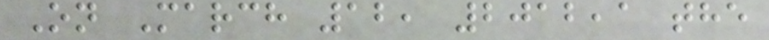On March 12, 2012,1 the
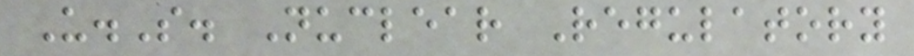U.S. Nuclear Regulatory
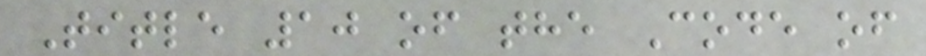Title 10 of the Code of
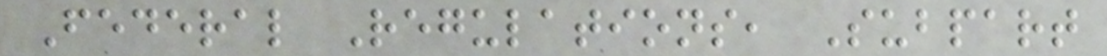Federal Regulations, Subpart
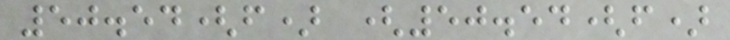50.54(f) (50.54(f)
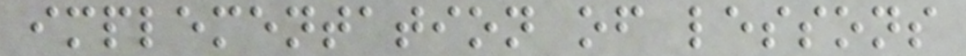implementation of lessons
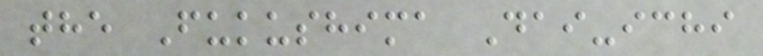the Fukushima Dai-ichi
